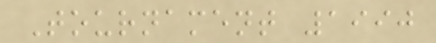Tournament 1990
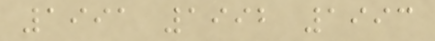1991 1992 1993
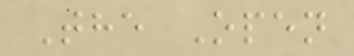The Open
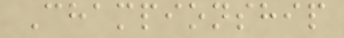Championship
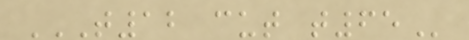T12 CUT T65
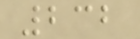232
